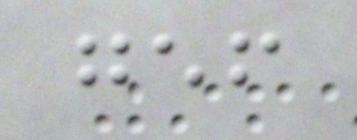gef
